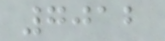7012
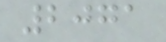2071
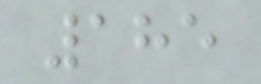185
